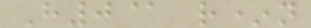H0@ r*n
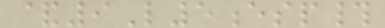&9L5esp#
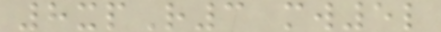8xpR3 mw5l
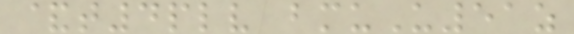&t4plv bmuU51z
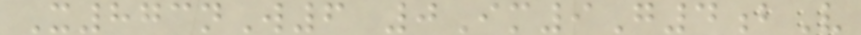X873nW6 0Im9G4bV
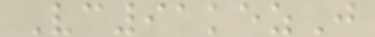Vc91kezJ
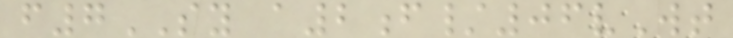f7SY a2f/06vWt
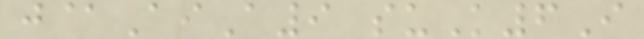j@AiA9 suK6I
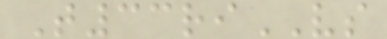T33riVS
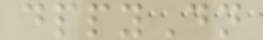dppyDn
